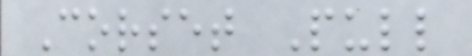Corset Pull
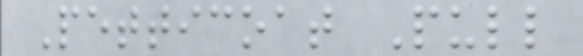Petticoat Pull
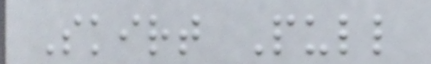Skirt Pull
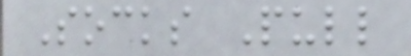Socks Pull
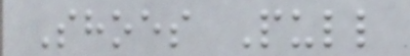Shoes Pull
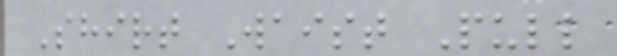Shirt Waist Pull
